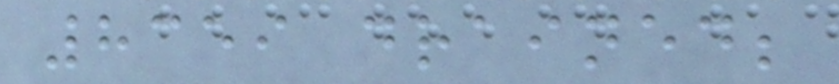8359 drained;
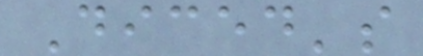Diced's
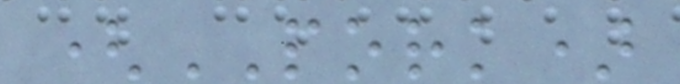(PORK)
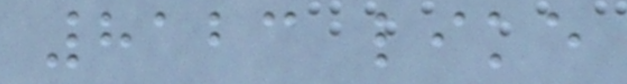8123 like
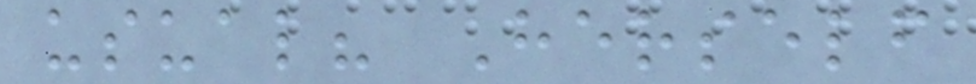usual? Herself
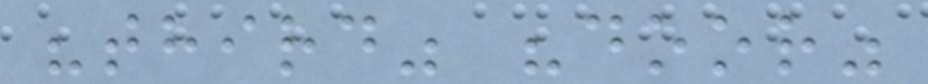"third" "door"
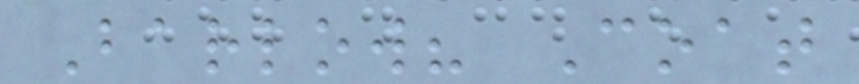Barlow? Coat
